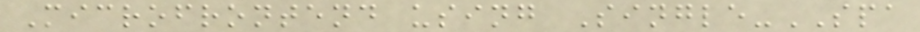Microfrontend using Single-SPA
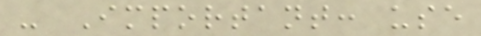- Important: use
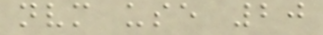nvm use 20
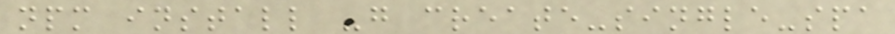npm install -g create-single-spa
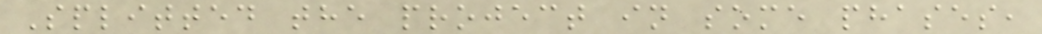Splitted the project in some phases,
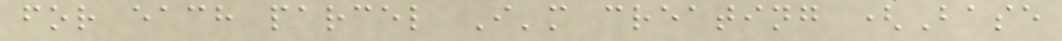for each parcel I'm creating (Base
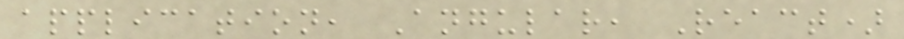application, Angular, React)
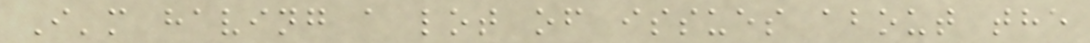I'm having a lot of issues about the
